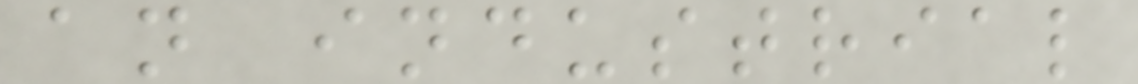an industrial
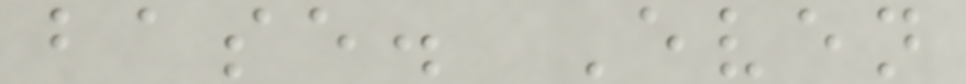base. Even
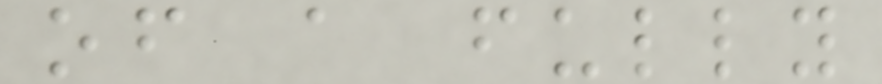of a fully
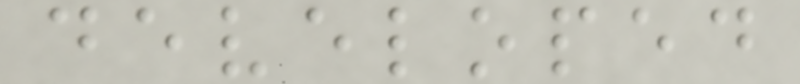developed
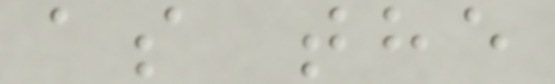as the
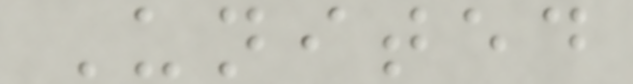United
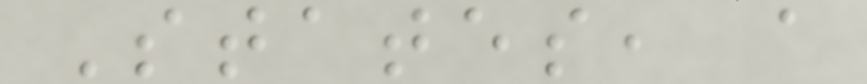States, a
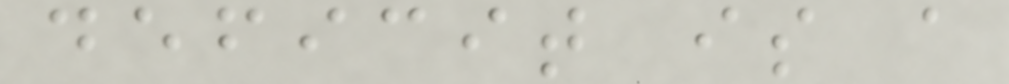deficit is a
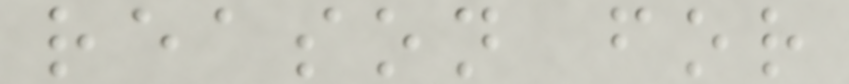reason for
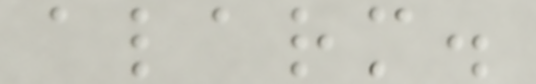alarm.
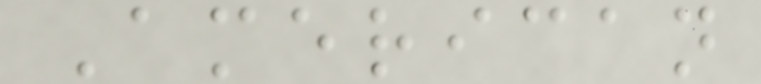American
